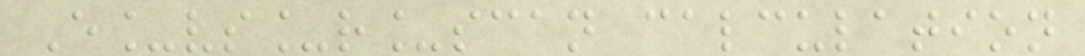E_vs_r_scan calculation
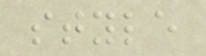style
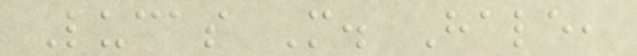Lucas M. Hale,
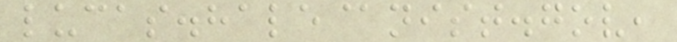lucas.hale@nist.gov,
